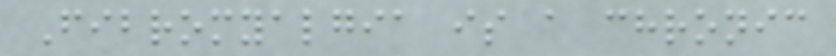Fibromyalgia is a chronic
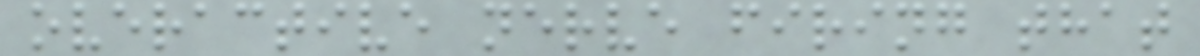overactive nerve firing that
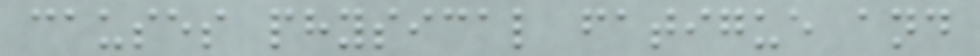causes physical fatigue and
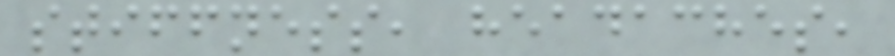stiffness, headaches,
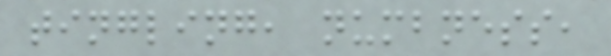tingling, numbness,
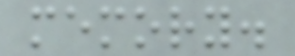memory.
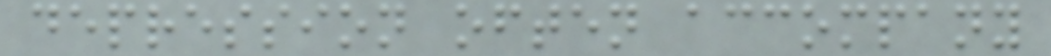depression often accompany
